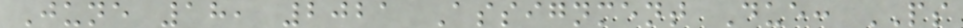June 18, 2021 Assignment Due: PS
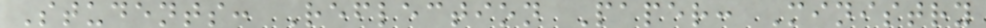Students: Reflection Paper: Ministry
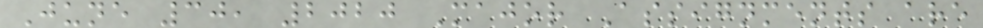June 30, 2020 Major Assignments are
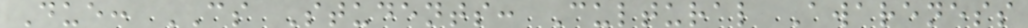Due: CS Students: Cultural Awareness
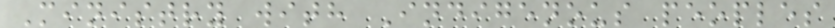Ministry with Indigenous peoples
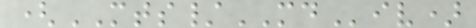(MTS/MDiv)
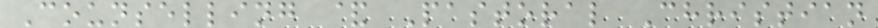Counselling & Pastoral Christian
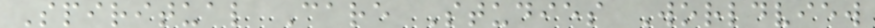Spiritual Care Studies Worldview
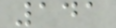141
